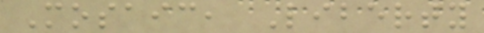Mosaic, Liberty
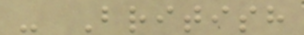- British
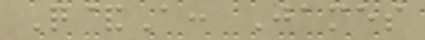Q&A: James
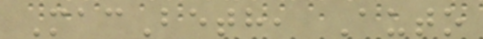MacBeth, Auto
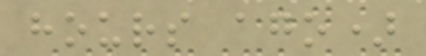hours ago)
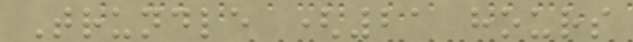Trundle (21 hours
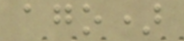ago)
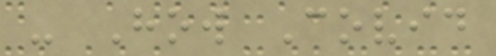- How Covid
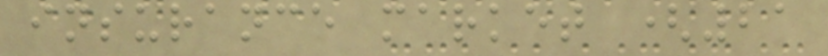insurance market (21
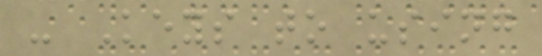- Keys to using
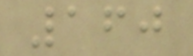160
